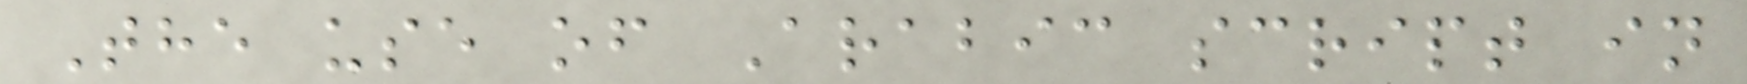The use of Arabic script in
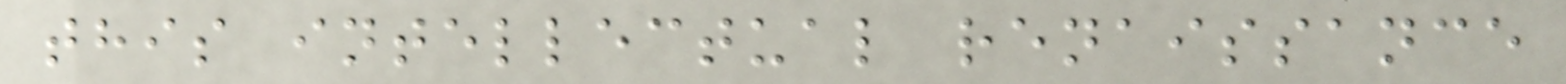this intellectual renaissance
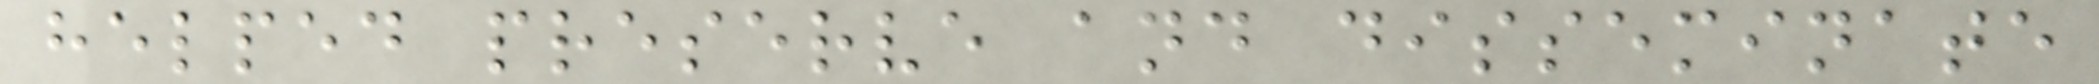helped preserve and disseminate
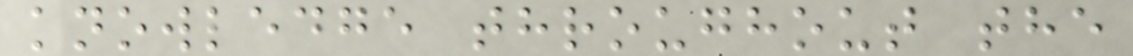knowledge throughout the
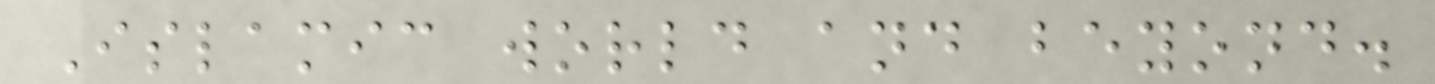Islamic world and beyond.
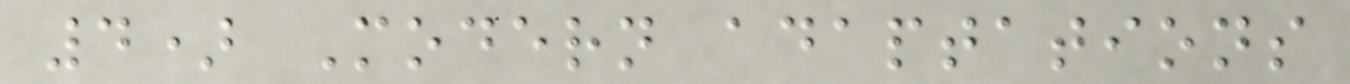4) Modern adaptations
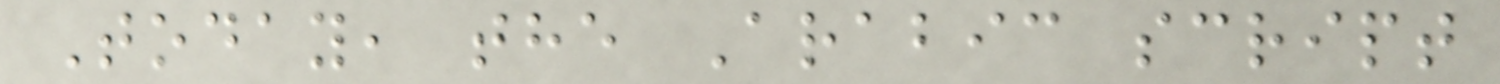Today, the Arabic script
